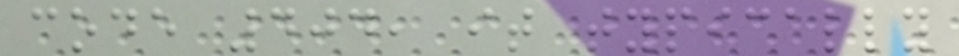code 404, it typically
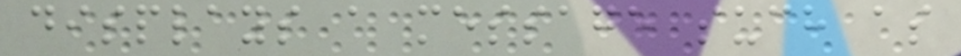displays a message such as
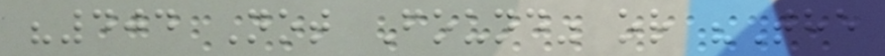"404 Not Found" or "The
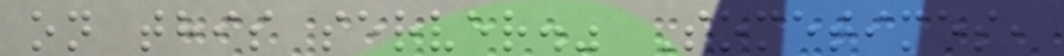on this server." Sometimes,
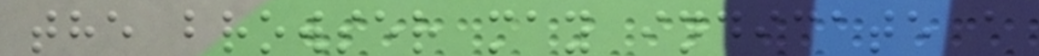the browser may indicate a
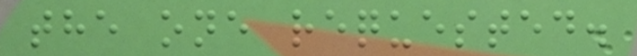the one requested.
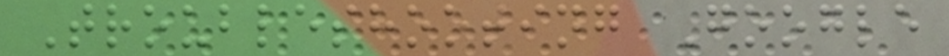Troubleshooting Google
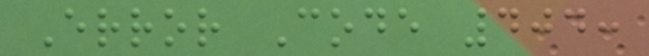Error Code 404:
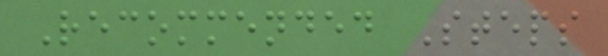Recommended Steps
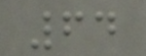64
